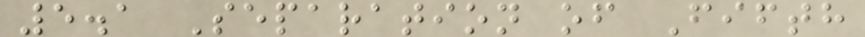5.1 Separation of Fifth
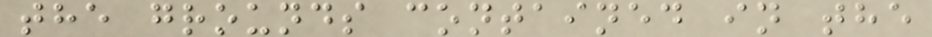the grounds contained in the
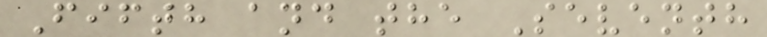Fifth and the Seventh
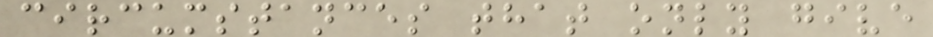circumstances that only give
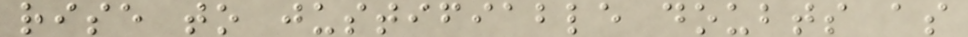rise to justifiable doubts as
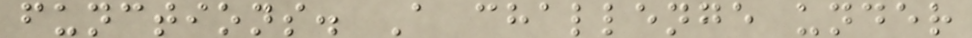functions. A challenge under
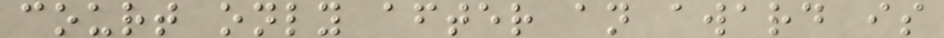court only after an award is
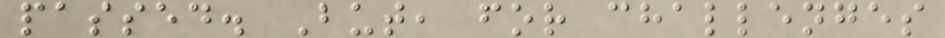passed. But, for challenges
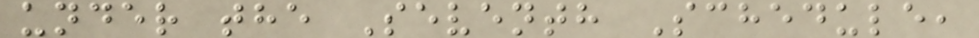under the Seventh Schedule,
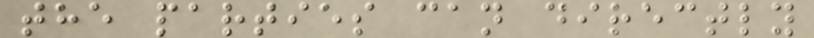the parties can directly
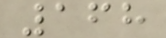168
